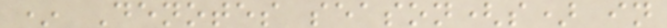* Denotes season(s) in
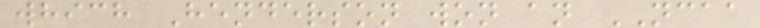which Henderson won an NCAA
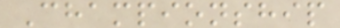Championship
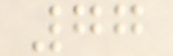77
